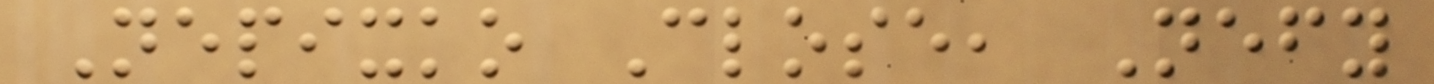Nepixko Close, Nefy
